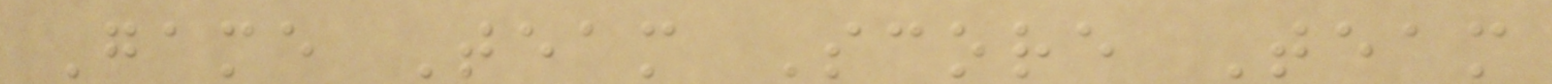Game Team Score Team
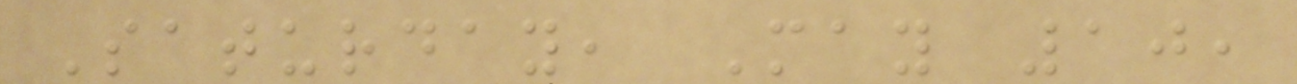Saturday, May 10,
